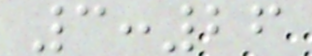3:26
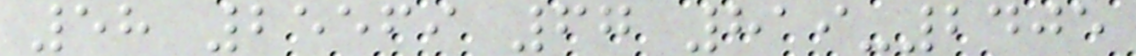58 25569 67 819-2405
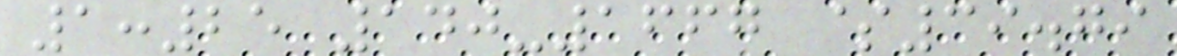1:25 140-1667 $39.79
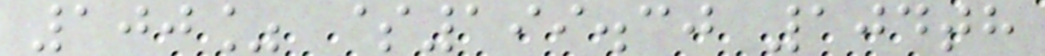100% $199.30 104th
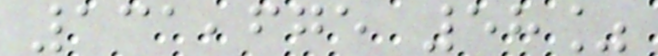131,675 58%
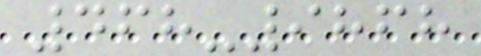468-9868
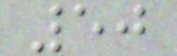50
